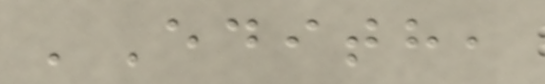'Edith,
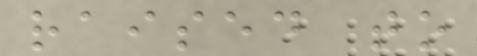raised to
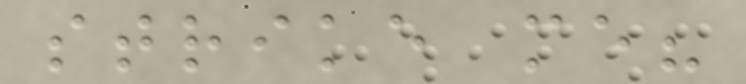strike me?
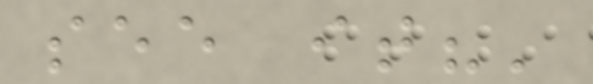see it?'
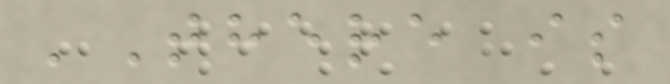'There is
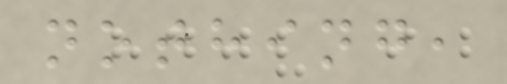nothing,
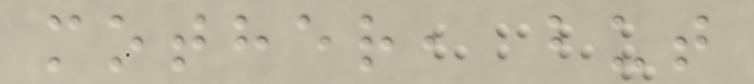mother, but
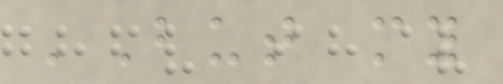'But my
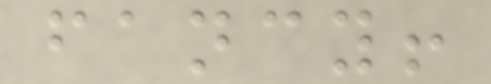fancy!
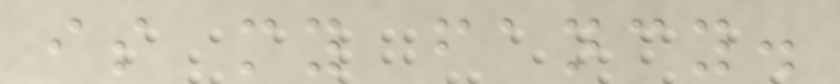is my fancy.
